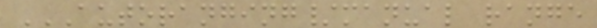AUTORANGING/MANUAL RANGE
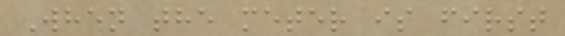When the meter is first
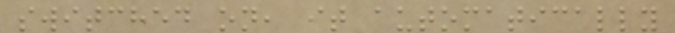switched on, it automatically
